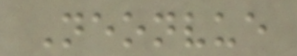Neonvue
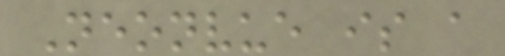Neonvue is a
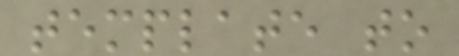template to
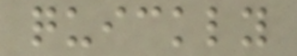quickly
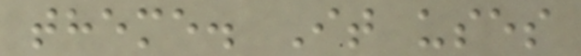theme. It uses
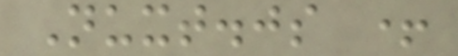Nuxt.js +
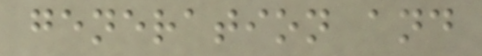generation and
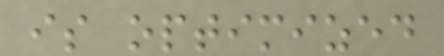is optimized
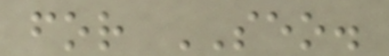for SEO.
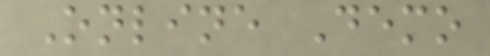Online Demo
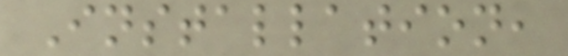Installation,
